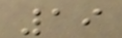19
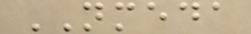NMEDA
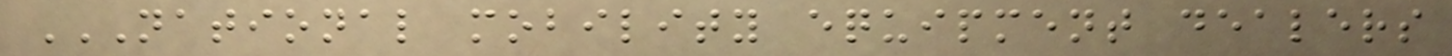NATIONAL MOBILITY EQUIPMENT DEALERS
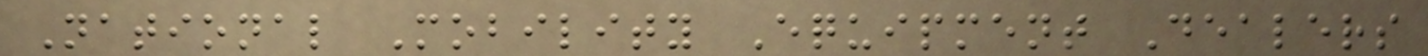National Mobility Equipment Dealers
